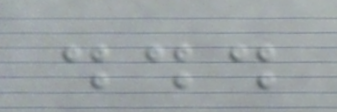...
